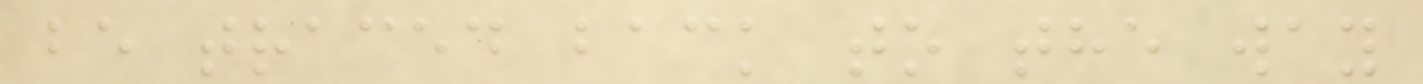be traced back to the way
